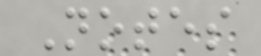Notes
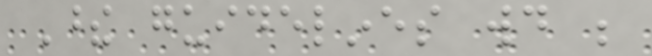These guidelines would be
